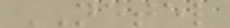NETEL
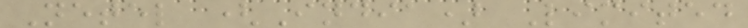Netel (India) Limited
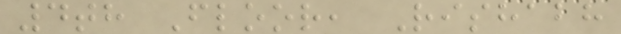4th Floor, Rishabh
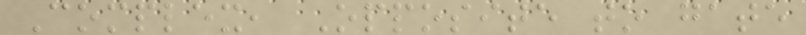Complex, Opposite to gate
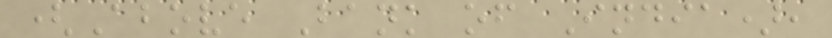(Above Bank of India),
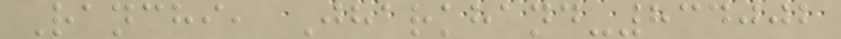Ranchi, Jharkhand-834002
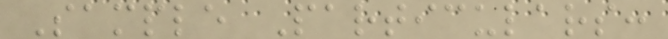Sample Particulars:
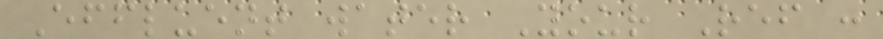Effluent water Your Ref :
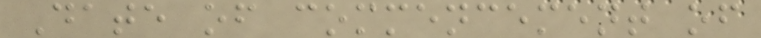Date of commencement of
